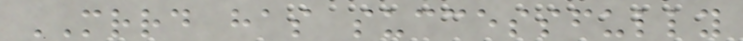MRRD has successfully
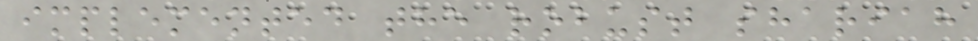implemented the robust shariah
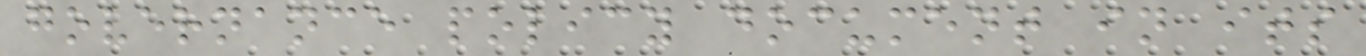governance policy document in its
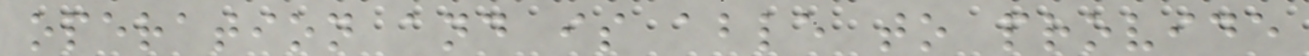operation and is able to provide
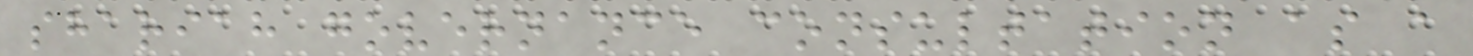shariah governance consultation as a
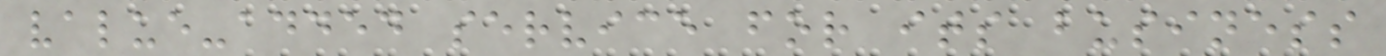value-added service for its business
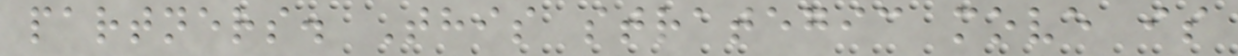partners. This strategic move is
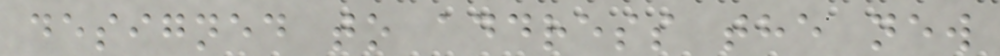designed to address the new
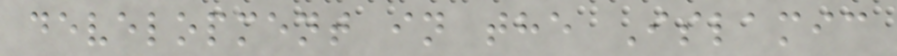development in the Islamic
